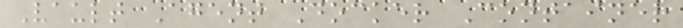Vault Agent Docker Container
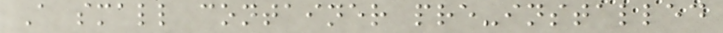A small container pre-installed
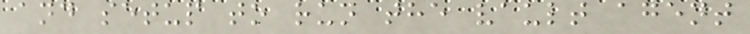and setup to run the vault agent
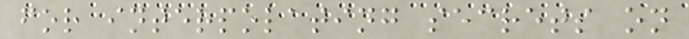for interpolating secrets on
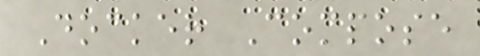Docker Compose
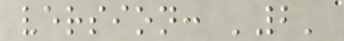version: '2'
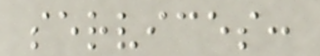services:
